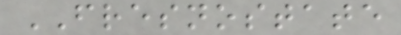FRESNOSTATE
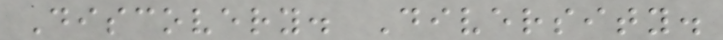Discovery. Diversity.
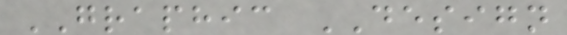GRAPHIC DESIGN
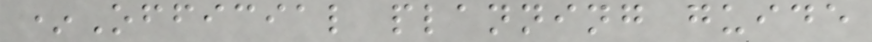*Official planning guide
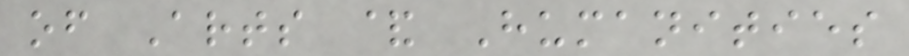of Arts & Humanities
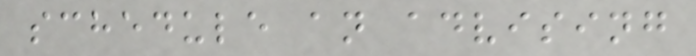schedule an advising
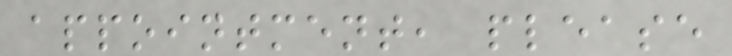appointment, please
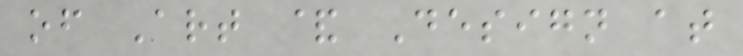of Art & Design at
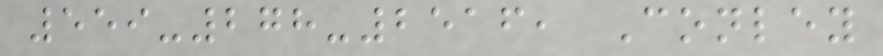559-278-2516, Conley
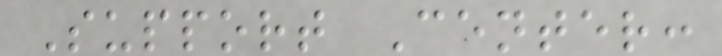Support Center:
